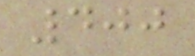400
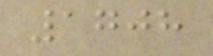1708
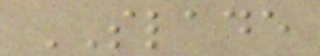SLADE
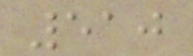510
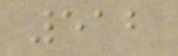512
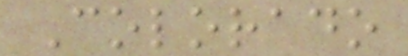Colorado
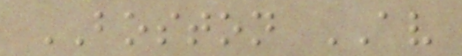BOSTON AV
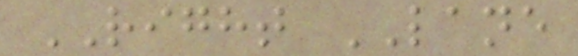RIGHT LANE
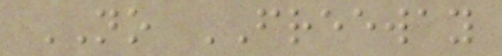NO FREEWAY
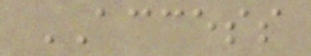ACCESS
